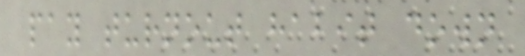pay turnout habit down
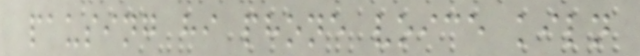pausing hi phone voice kiln
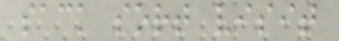sack sort visit
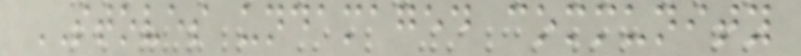STOVES undamaged community
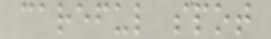careful spot
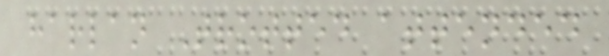harlan Trotted attended
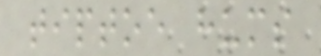tiptoe hums
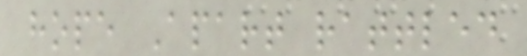hope Apart rattled
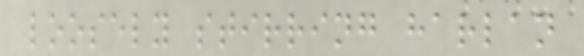loosely stirring harlan
